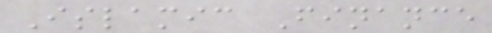Islamic Finance
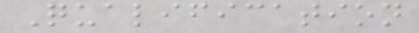Qualification
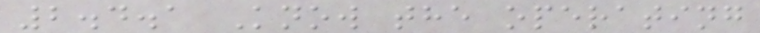2.4.1 Know the operating
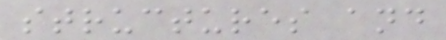structures and
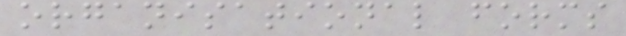organisational forms
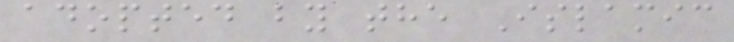adopted by the Islamic
